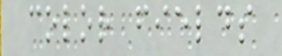color fields
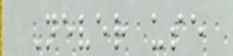Never use
